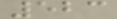523
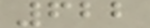622
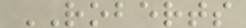ROBERTS
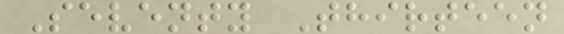Seventy Thirteen
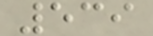539
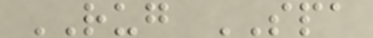RUG SPA
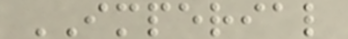IMPERIAL
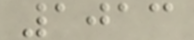1013
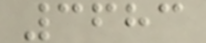3683
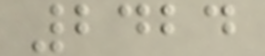2424
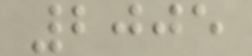2005
